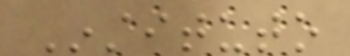Instituto
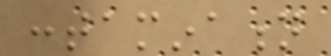contamination
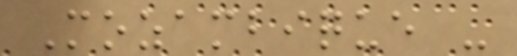Mozambique -
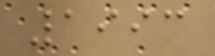1993
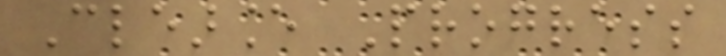Clearance Progress
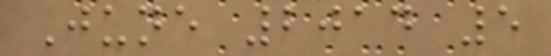June 2014 5
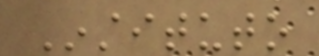Instituto
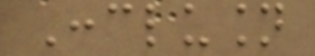Conclusion
